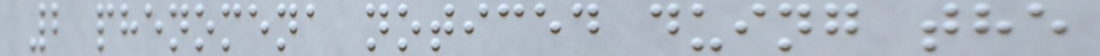2 phenomena noticed duing the
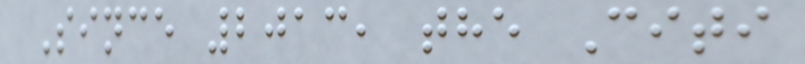Since 2013, the Citi
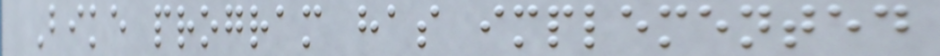Bike program has implemented
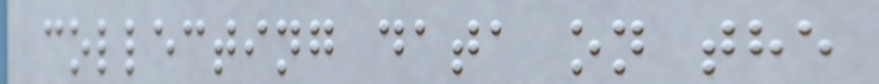collecting data on the
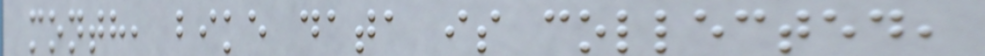month, bike data is collected,
